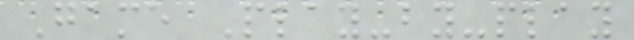Game Play-by-play
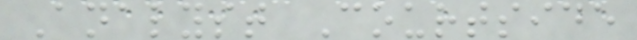Analyst Courtside
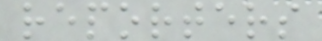reporters
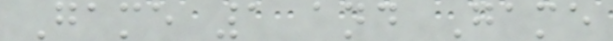Game 1 and Game
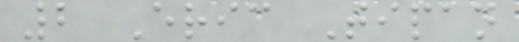2 Eric Tipan
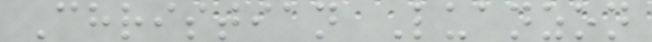Christian Luanzon
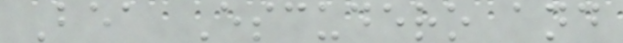Bea Escudero and
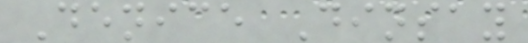Denice Dinsay
